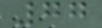77
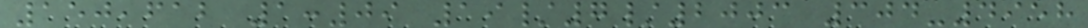150,612 1:09 19/7/2003 304-4958
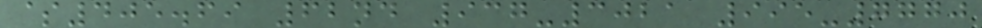$405.69 62nd 937-3021 995-7770
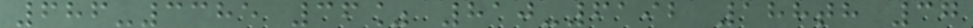686-3385 36% 810-6192 188th 37
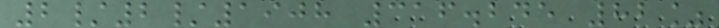2/2/1908 316.245 82%
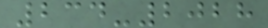234-2028
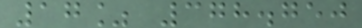17% 378.750
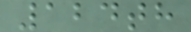124th
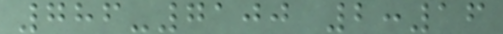786-7100 2:16
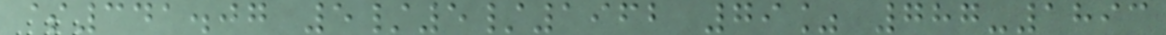$341.07 5/5/1962 79% 787-1893
